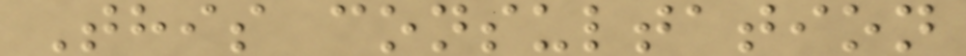This consultation
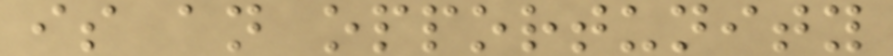is an opportunity
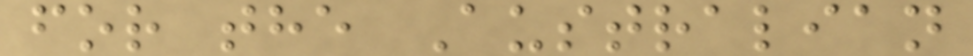for the Australian
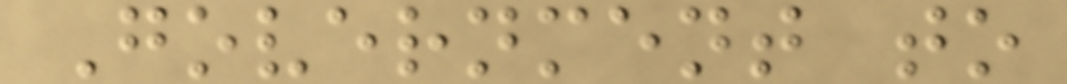Government to
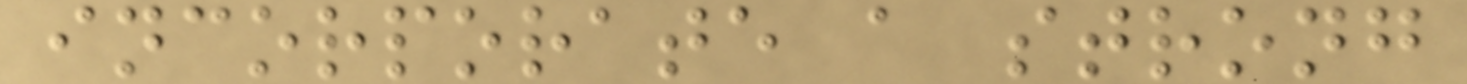incorporate a strong
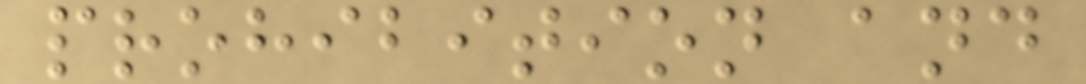prohibition and
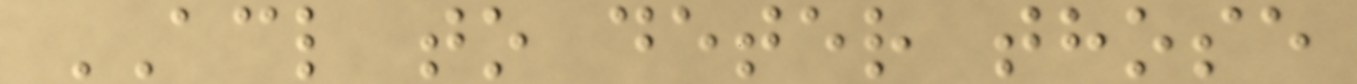ACL to deter those
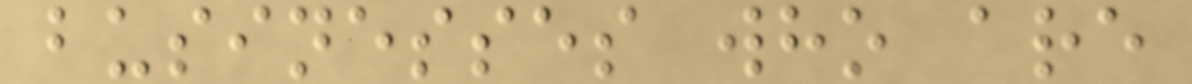businesses who are
